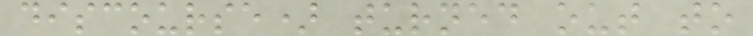discourse) turned out to
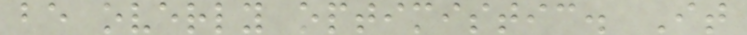be overly optimistic. It
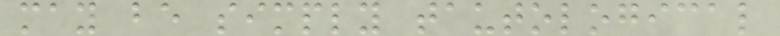may be simply tautological
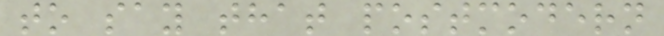to say that postmodern
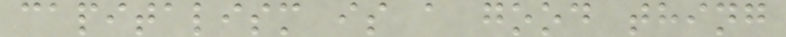capitalism is a good thing
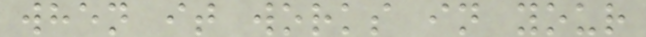when it works in your
